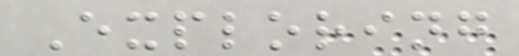Exploring
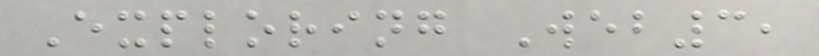Exploring Web3,
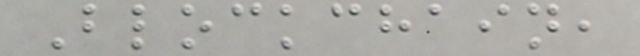Blockchain,
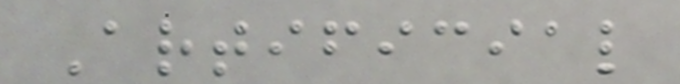Artificial
